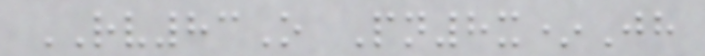RV83O Pn8x*Jh
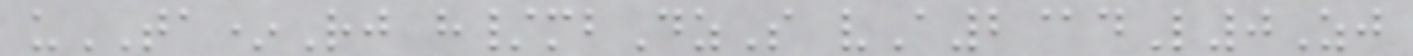uTA*Rj h/mbDzS vA2@dL0Zj
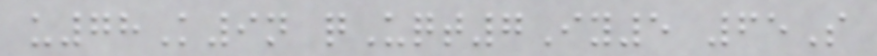u78K9n qUqt7Iy5 65S
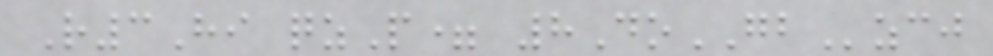R3Hi qzP= 8DoGBzcj
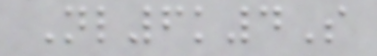Nl6k4S
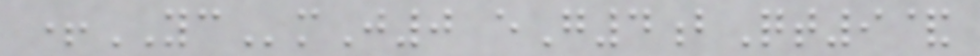+YCmJ0 eG4bQt9&
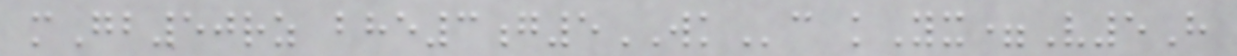mGb50rz bhe3g5WKc kYx=V5H
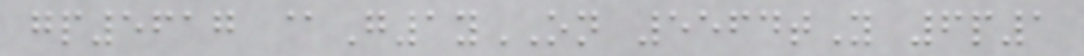gp5617 @G1yON 5564tY 6p1
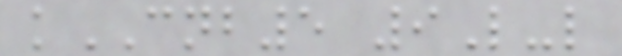kCNB5 9L-l
